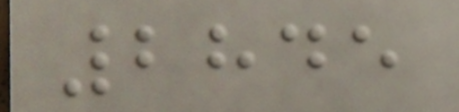2845
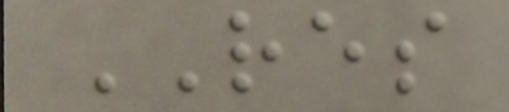RES
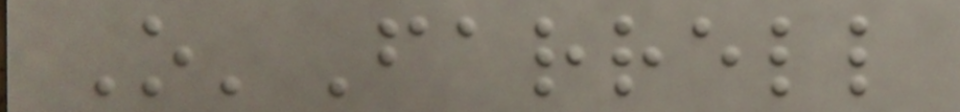O'Farrell
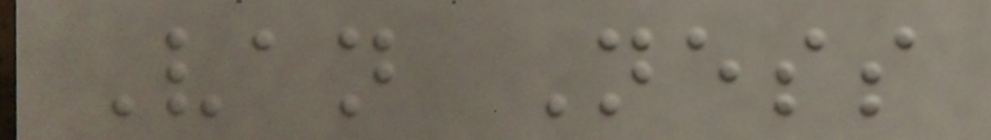Van Ness
